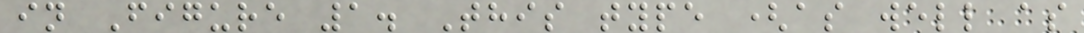in Figure 1. This type (as well as
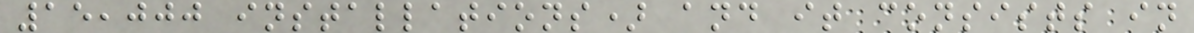15,000 installations) and it consists in
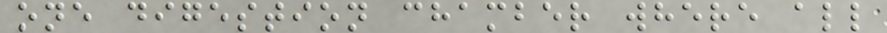one digestion chamber where all
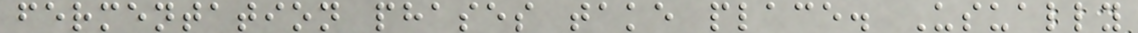fermentation phases take place. Usually
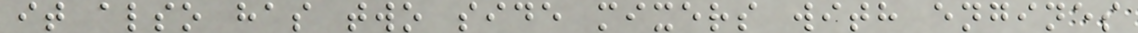it also has two side mixers with engines
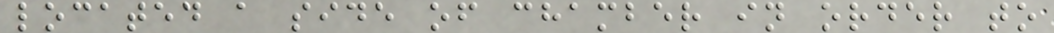located a side of chamber in order to
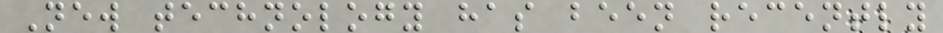New technology has been recently
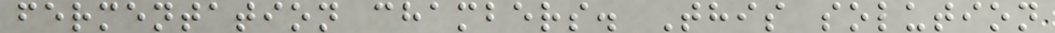fermentation chambers. This solution
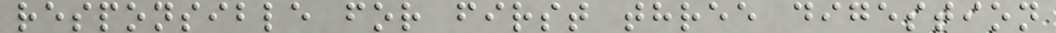responsible for first three digestion
